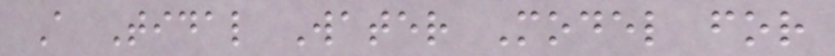A Tidal Water Model for
